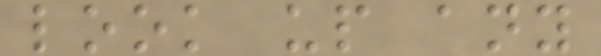look up any
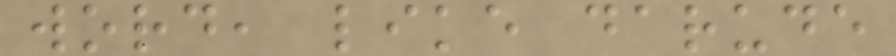word, like darude
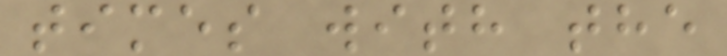times with the
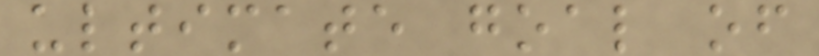ultimate goal of
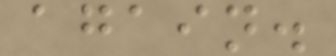again.
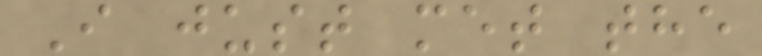I just met the
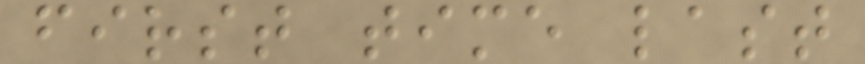first time last
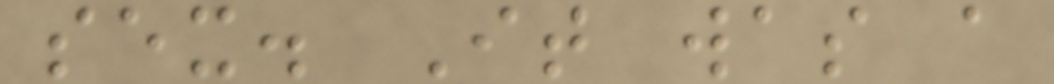sex. It was a
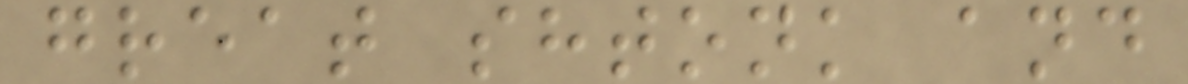great shtonk and
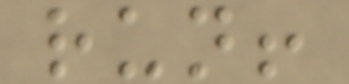run!
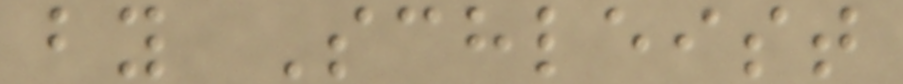by Schleist
